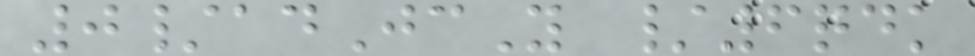0/adJcY /6qdk
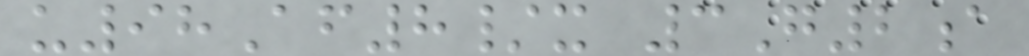u98Af8/x 3G2a
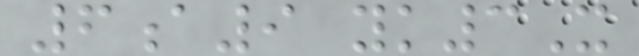6a9 yk3X
